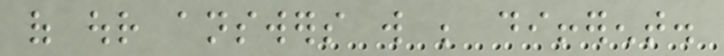of our answers will be different.
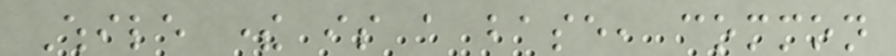While there is a base, common
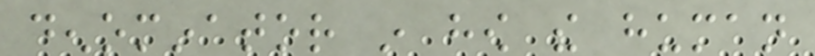denominator in how the human
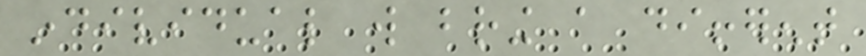individual will bring a different
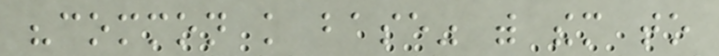"common knowledge base" with them to
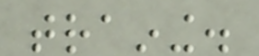training.
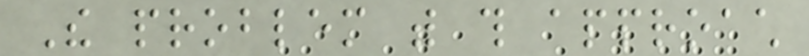The problem with this approach
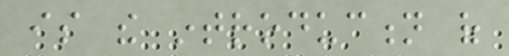is the introduction of
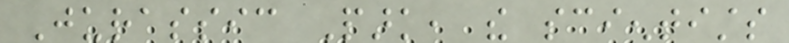Jurassic Park, the scientists
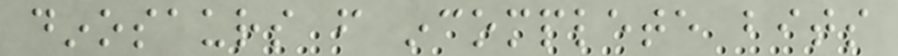dinosaurs from incomplete bits
